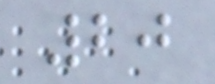20
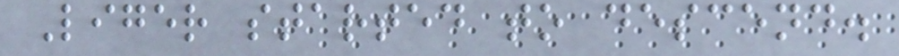Liger started to descend.
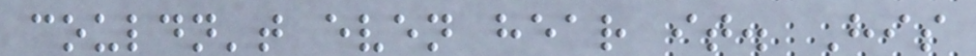couldn't even hear it. His
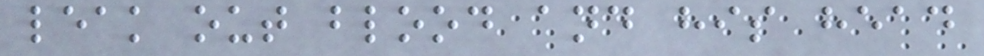leak out blood and his head
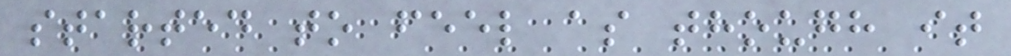started to feel as though it
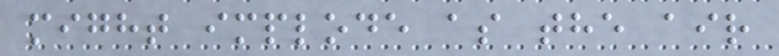might implode as the air
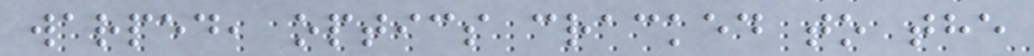warped, optics cracked to the
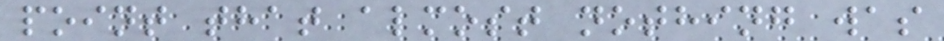point that almost nothing was
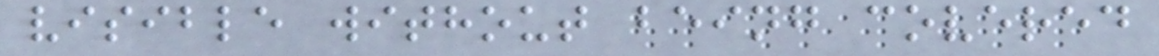visible without being covered
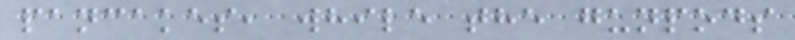pancakes, while the gunpods
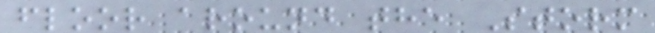floor around the Storm
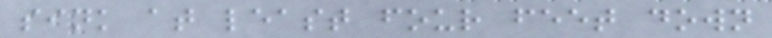sink at least four feet down
